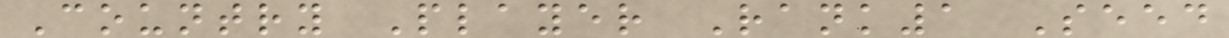Country Player Rank1 Seed
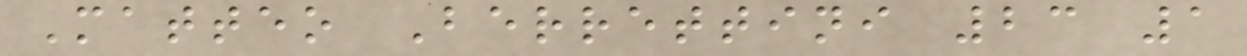Matteo Berrettini 23 1
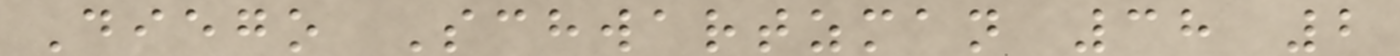Diego Schwartzman 38 2
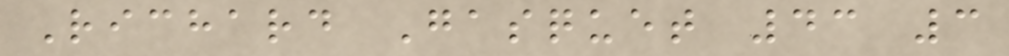Richard Gasquet 43 3
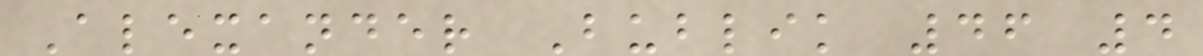Alexander Bublik 46 4
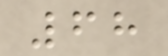68
